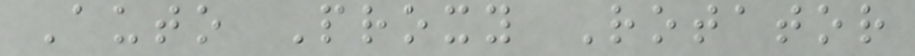Auto Proxy Rotator
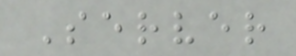Server
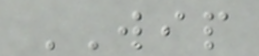WIP
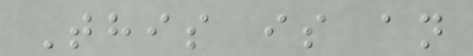This is an
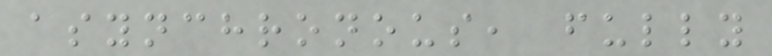asynchronous, fully
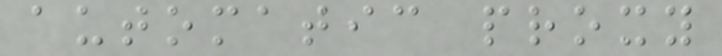automatic proxy
